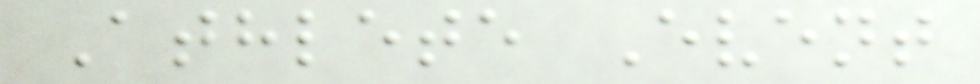Athlete Event
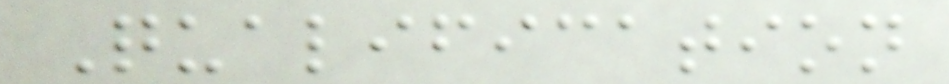Qualification
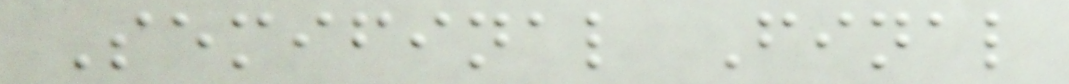Semifinal Final
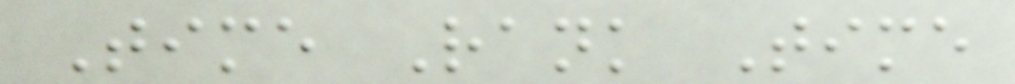Time Rank Time
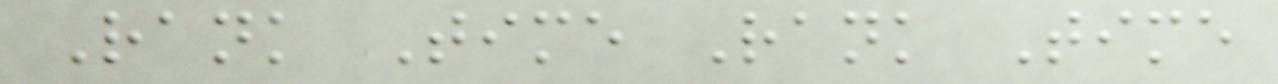Rank Time Rank Time
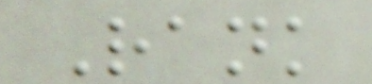Rank
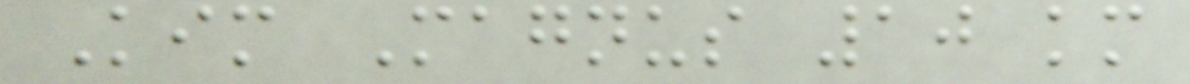Kim Magnus 10 km
